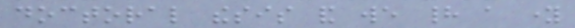doctoral thesis and we had a young
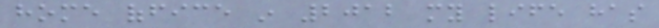home office in 2012 my life has
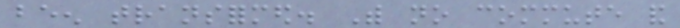been transformed. With no commute and
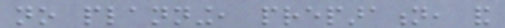no planning, preparation, and
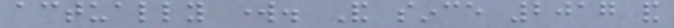actually work. And since 2017 and
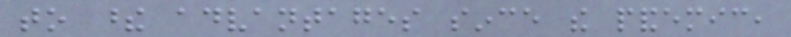to these advantages since the pandemic,
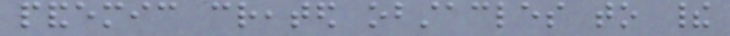pandemic created obstacles to their
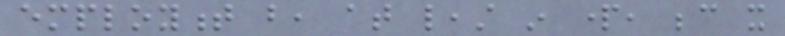employment but, at least in part, because it
